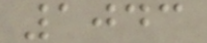1043
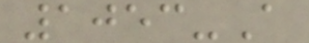1053-A
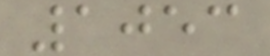1053
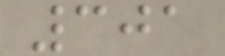301
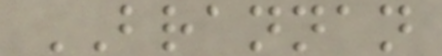BRANNAN
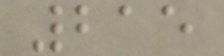215
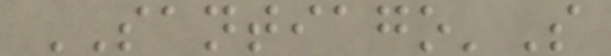SANTIAGO'S
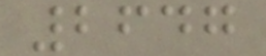2647
